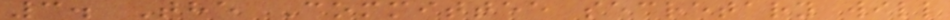3. The Committee secretary will
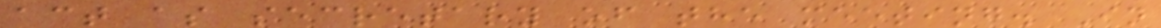act as secretary of the meeting. In
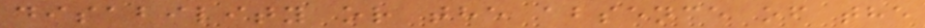disability or the absence of the
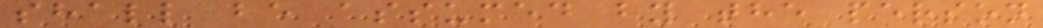shall be assumed by the person
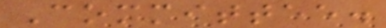Committee.
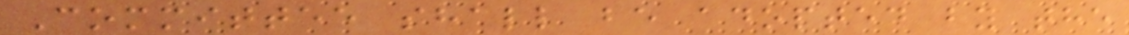Committee shall be adopted by the
